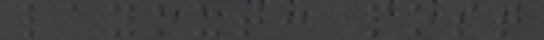layout: post
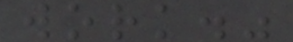work."
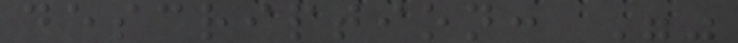description: ""
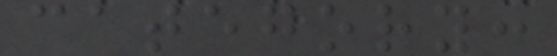category:
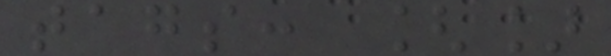tags: []
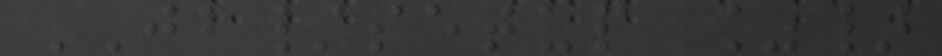JB/setup %}
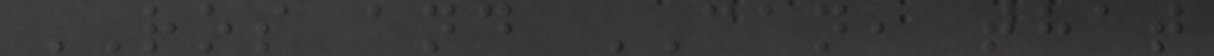ROS and CAN, that
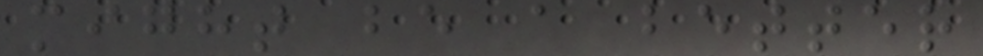might be a better
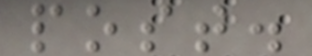post.
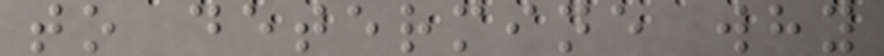to determine why
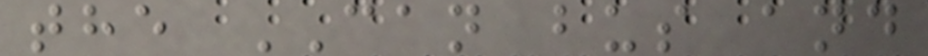the CAN bus and
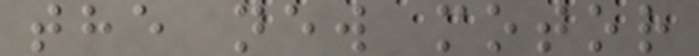the new motor
